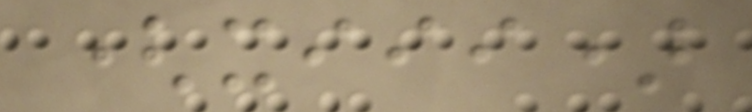(xiii)
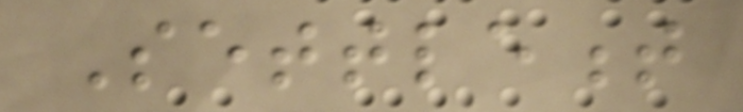Settlement
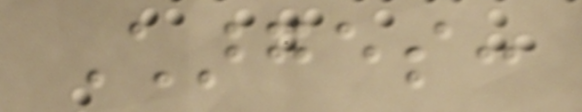Charges:
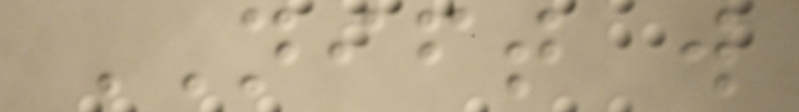NIFT will
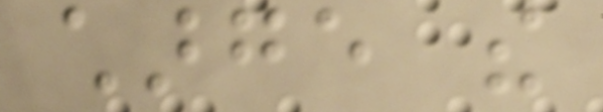charge the
